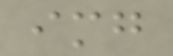img
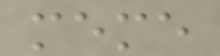meme
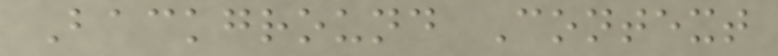Background Context
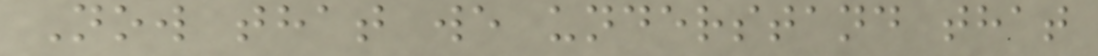Now that we understand that
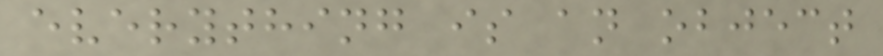everything is an object
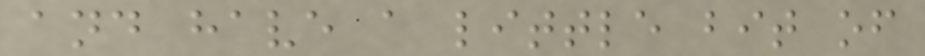and have a little bit of
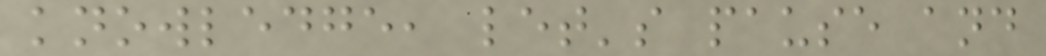knowledge, let's pause and
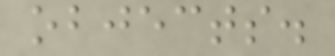objects.
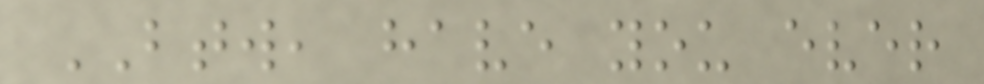BTW, have you ever
